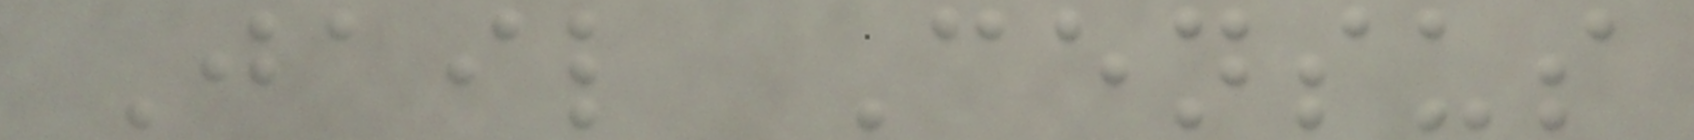Jail Census
